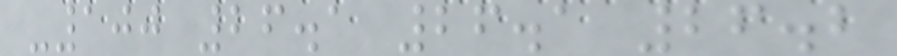-100 26.1 26.1 26.2
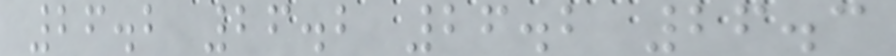26.2 26.2 26.2 26.3
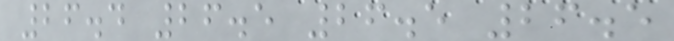26.4 26.5 26.5 26.5
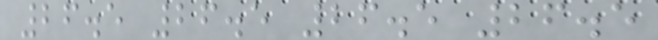26.5 26.5 26.5 26.5
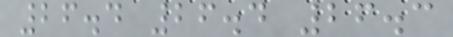26.4 26.4 26.3
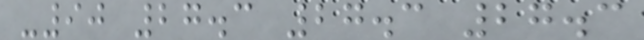-90 27.3 27.3 27.3
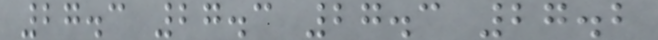27.3 27.3 27.3 27.2
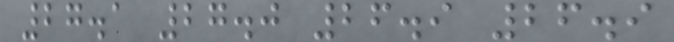27.1 27.0 26.9 26.9
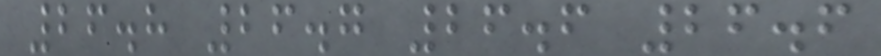26.8 26.7 26.6 26.6
